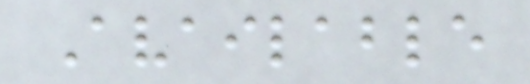Available
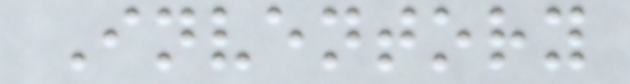Inventory
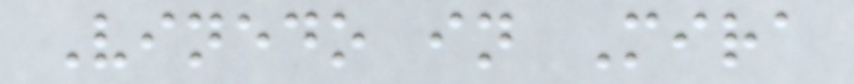Vinedo in Mira
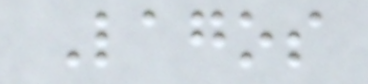Lagos
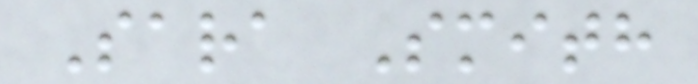Sara Smith
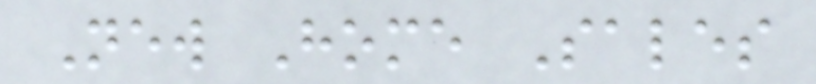New Home Sales
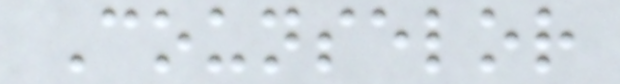Counselor
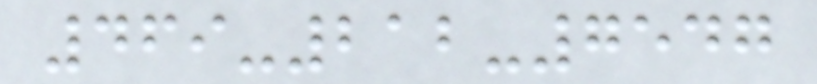469-212-7547
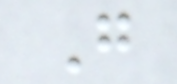G
